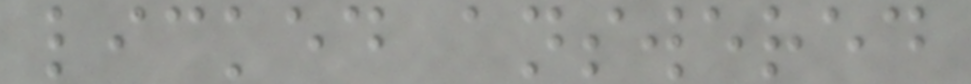licked answered
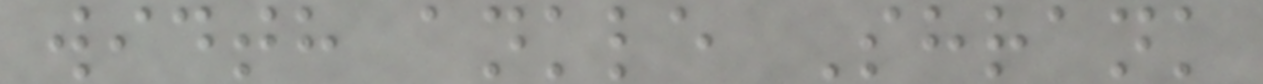width ankle Shrank
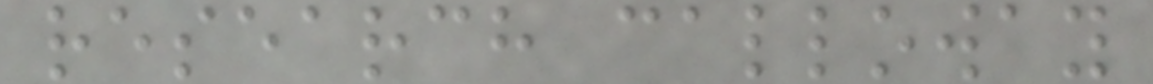research calloway
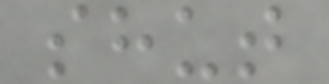shut
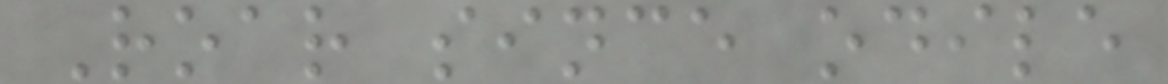Roar since odile
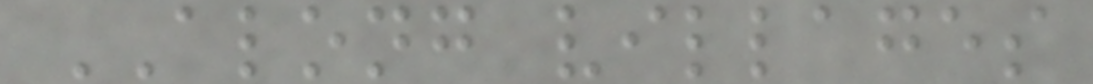ALONG villages
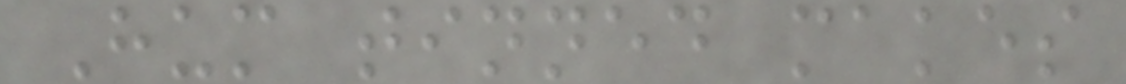Hum tinned makes
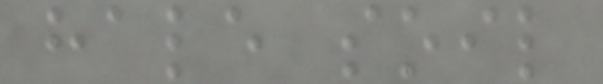hale soil
